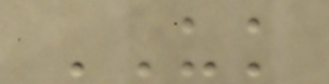UK
